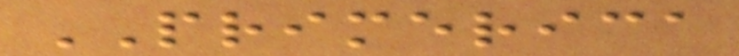PRIMERICA
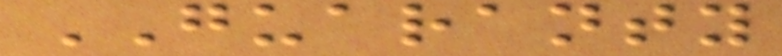GUARANTY
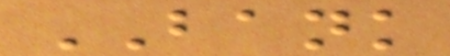BANK
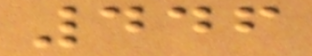446
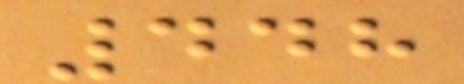448
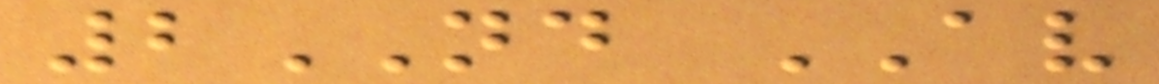2ND AV
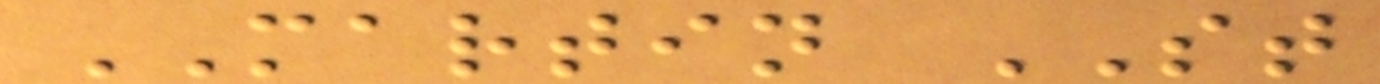MARTIN ST
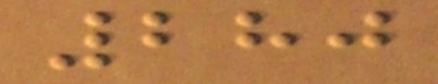280
